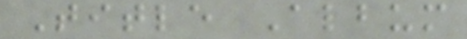Title Album
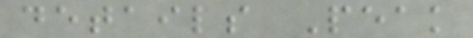details Peak
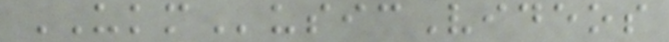UKMusicVideos
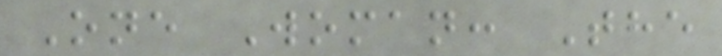One Woman: The
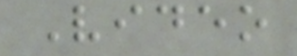Video
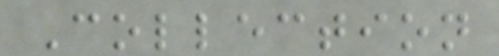Collection
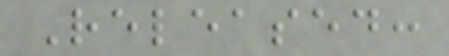Released:
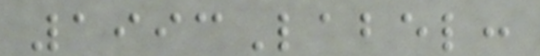1993Label:
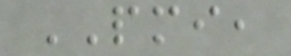PMI,
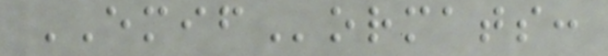EMIFormats:
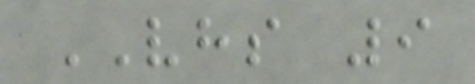VHS 9
